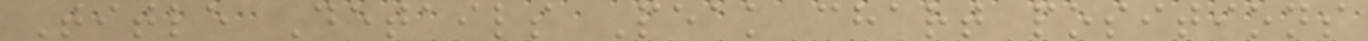Title Details Peak chart positions
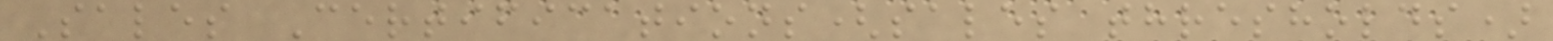Sales Certifications(sales thresholds)
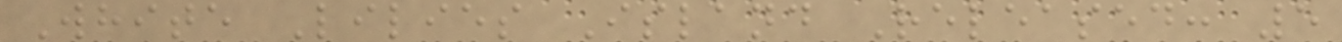White Lilies Island Released: 5
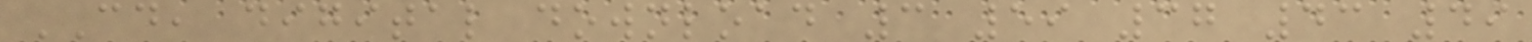CD, digital download 3 59 37 43 49
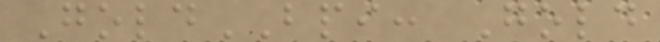GoldBPI: Gold
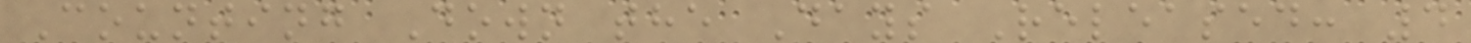Counting Down the Days Released: 4
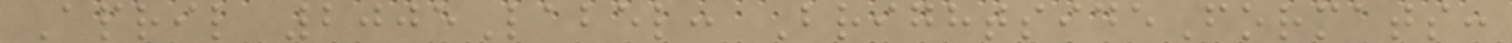April 2005Label: BrightsideFormats:
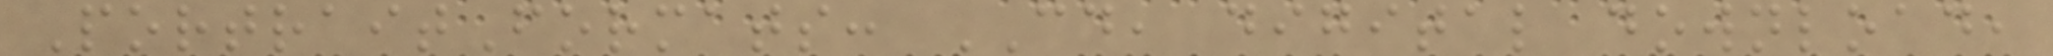PortraitFormats: CD, digital download,
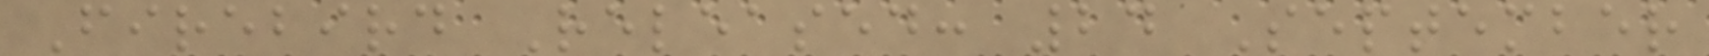Firebird Released: 24 September
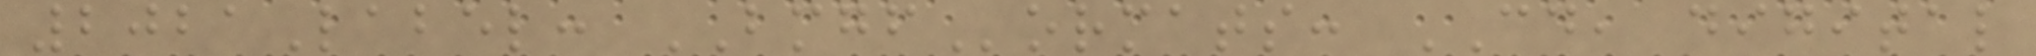2021Label: BMGFormats: CD, digital
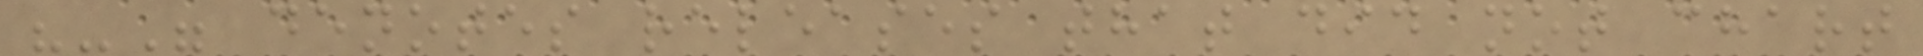"-" denotes releases that did not chart
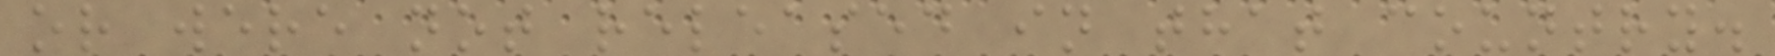or were not released in that country.
